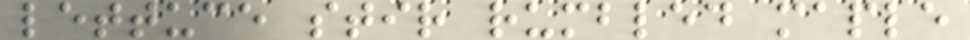lettuce stir rumbled maple
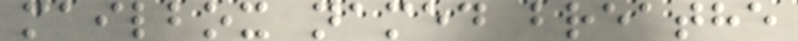mailbox named breathe
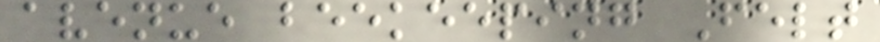avenue beekeeping Felt
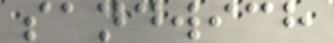sandwich
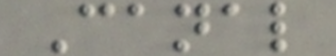Canal
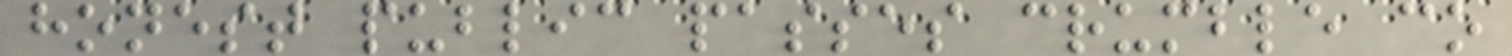honest public passes crumble co
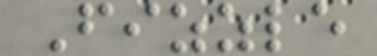Fizzle
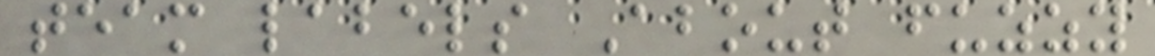team labels About fuzzy
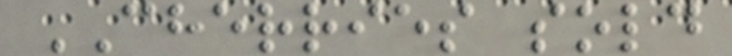CHERRIES sold
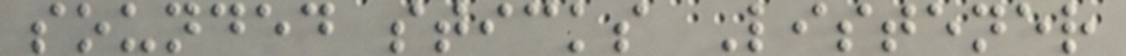sounded sticks Listener
